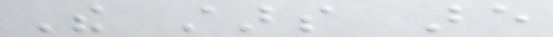The stars are
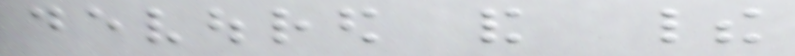devoured and their
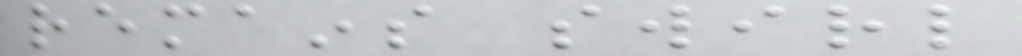remains swirl
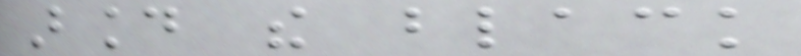around the black
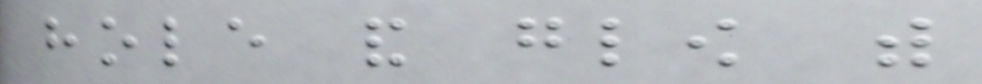hole and glow with
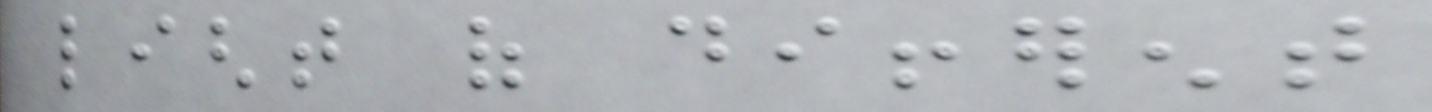light of different
